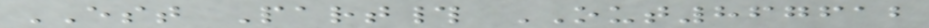EST Part# OUT867612
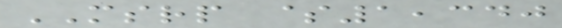MSRP $1,340
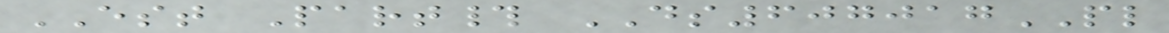EST Part# DS607017PL
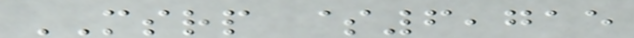MSRP $6,715
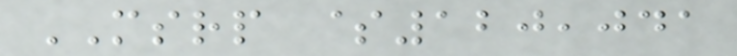MSRP $120,041
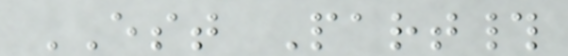EST Part#
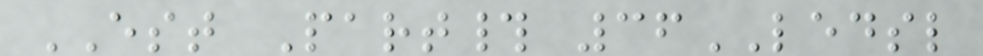EST Part# 36LEDSL
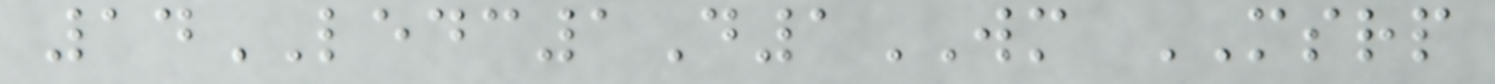14LEDC1D1WM MSRP
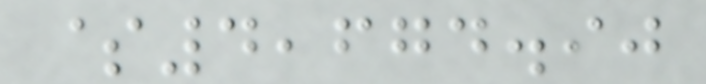$4,674.90
